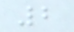2
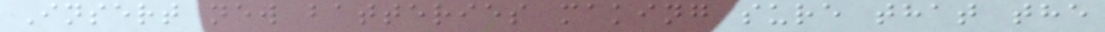Insert new batteries making sure that the
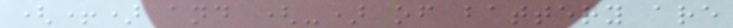(+) and (-) of battery are
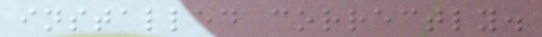installed correctly.
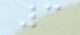3
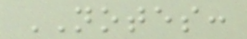NOTES:
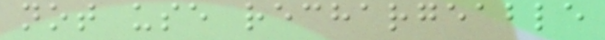not use rechargeable
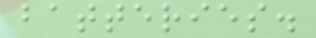batteries.
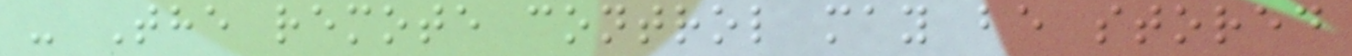- The remote control may be stored
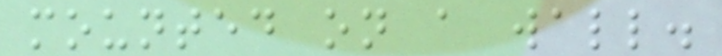mounted on a wall.
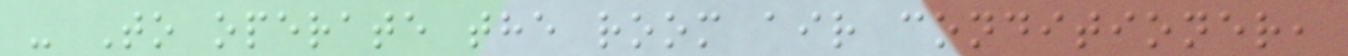- To operate the room air conditioner,
